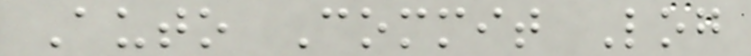Auto Commit Log
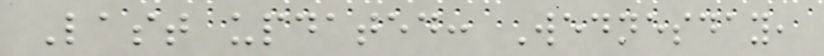Last updated: Wednesday,
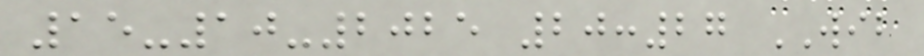15-10-2025 20:27 WIB
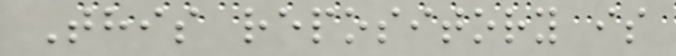This repository is
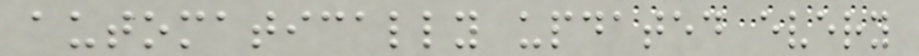automatically updated every
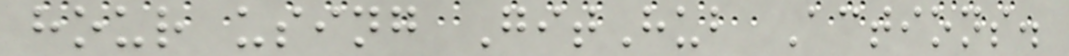hour using GitHub Actions.
